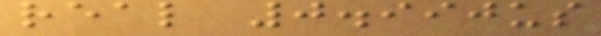real 0.990us
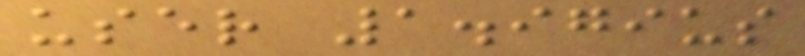user 1.979us
